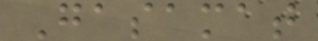Gasamat
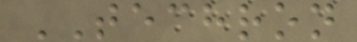TECHRON
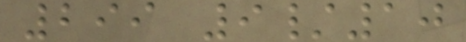299 9/10
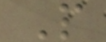P
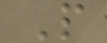P
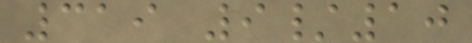319 9/10
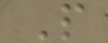P
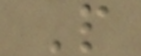P
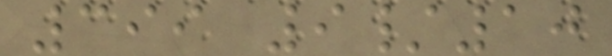399 9/10
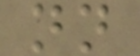nn
